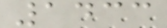1433
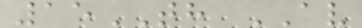15TH AV
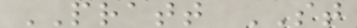PRATT ST
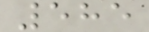585
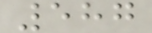587
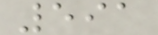591
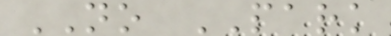NO PARK
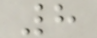8
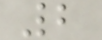2
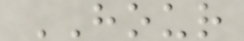HOUR
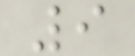9
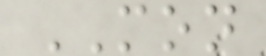MON
